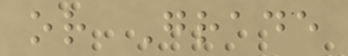or Grade
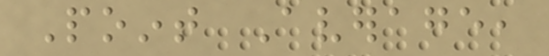Point Average,
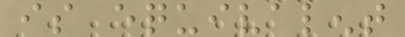is equivalent
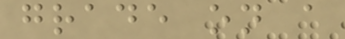grade on a
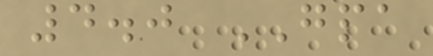4.0 GPA
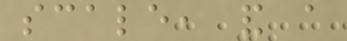scale, and a
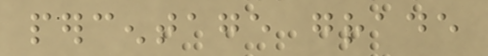percentage grade
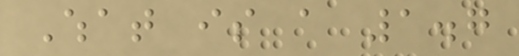What is a 1.7
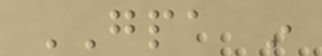GPA in
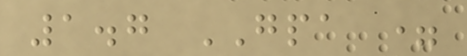1.7 GPA =
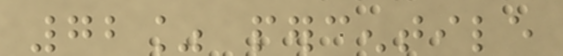72% percentile
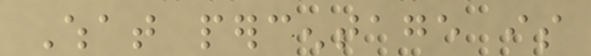What percentage is
